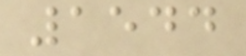1544
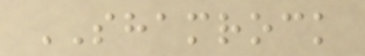SHAMROCK
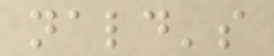nald's
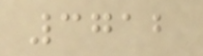3712
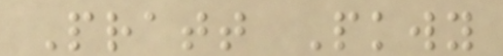Pratt Pkwy
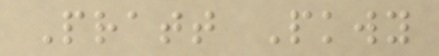Pratt Pkwy
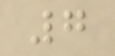7
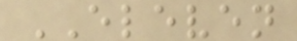ELEVEN
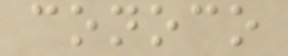conoco
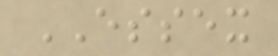ESSEX
